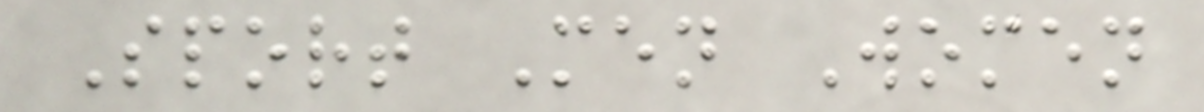Sport Men Women
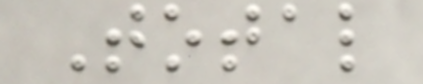Total
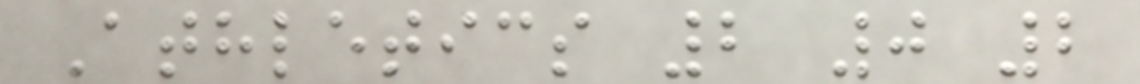Athletics 2 0 2
